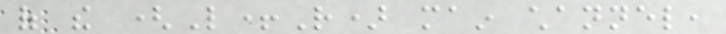of the (L+R) main channel,
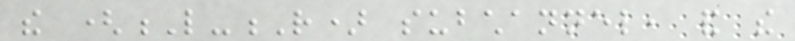the (L-R) subchannel, and the
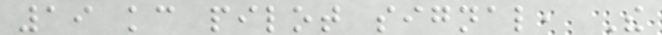19 kc pilot signal, The
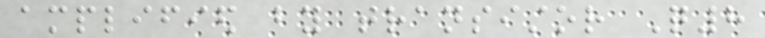amplified by transistor Q8
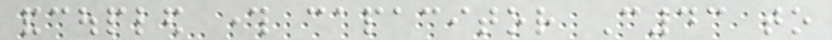andcoupled through capacitor C43 to
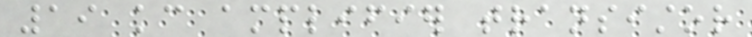19 kc amplifier transistor
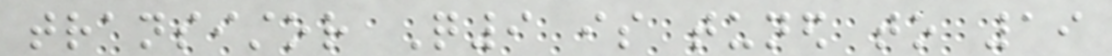transistor Q9 is tuned to 19
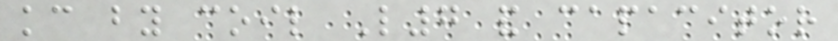kc by coil L7 and capacitor
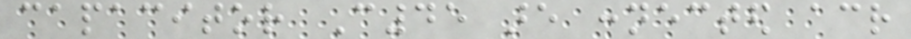capacitor C45 are connected across
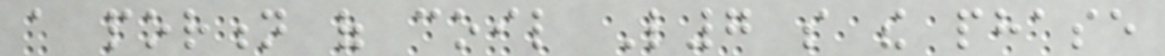a portion of coil L7 so the phase
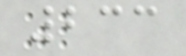233
